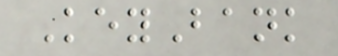KeyBank
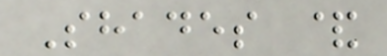Shades &
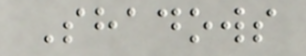Shadows
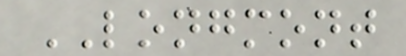LONGMONT
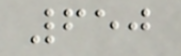650
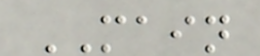MAIN
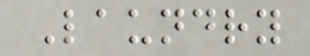Laundry
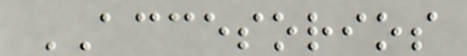ACCESORIOS
